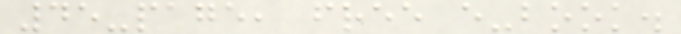45-page, free e-book.
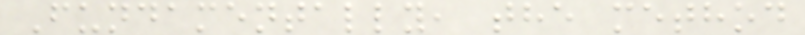Fundamentally, the method
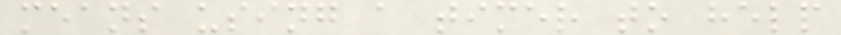means using a timer to help
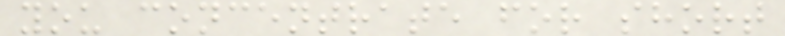you concentrate for short
